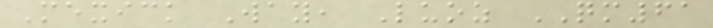Mexick Way, Luoz QM61
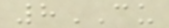8CU
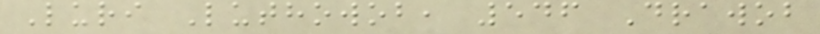Luri Luthowob, 546 Drawob
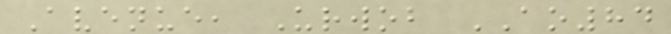Avenue, Urwob AO84
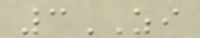3ZI
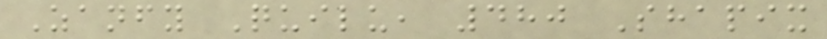Zanfy Quilu, 480 Shapix
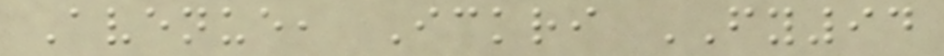Avenue, Ickri FY94
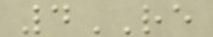4RE
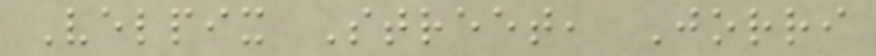Velpix Street, Jorri
